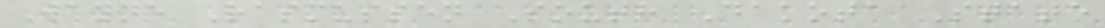Wayne Rasmussen South Dakota State
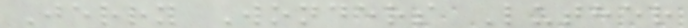Jerry Wonders Luther
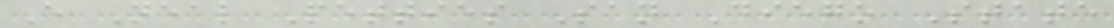E Neal Petties San Diego State
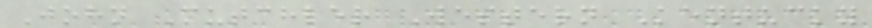John Mutchler Western Kentucky
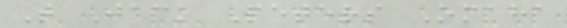T Jack Peters Omaha
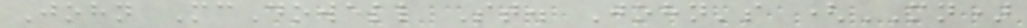John McDowell St. John's (MN)
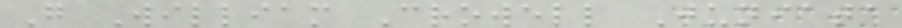G William Crowell Juniata
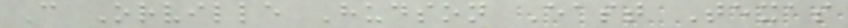C Orville Hudson East Texas
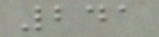241
